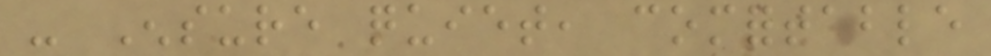- Ensure quiet, comfortable
